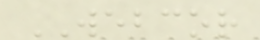WEBCOR
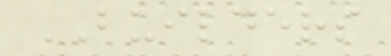BUILDERS
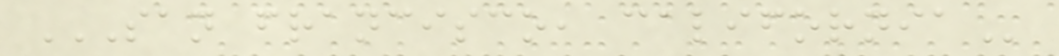SAN FRANCISCO, CALIFORNIA
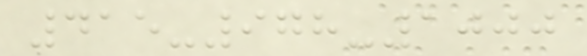415-978-1000
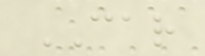CAR
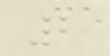2
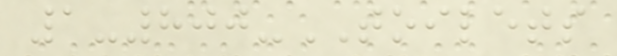1-800-TOILETS
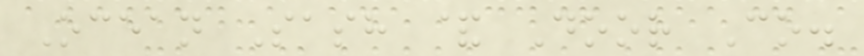Ocean Sash & Door Co.
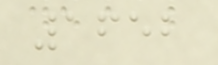1652
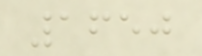1650
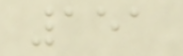151
